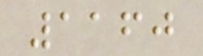1160
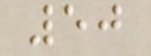50
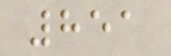851
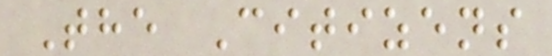The Citizens
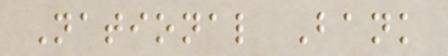National Bank
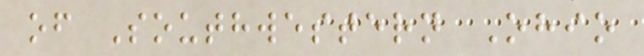of Southwestern Ohio
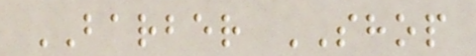BARBER SHOP
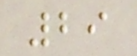29
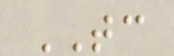TC
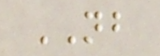NB
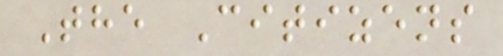The Citizens
